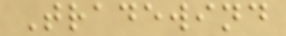Tradewind
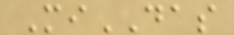MiDAS
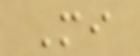Mi
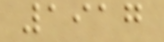1917
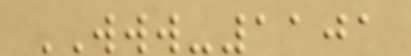WWW-1101
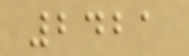2421
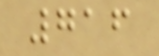716
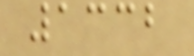1332
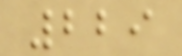229
